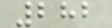282
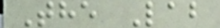The Lab
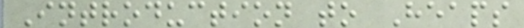Introduction to Heaps
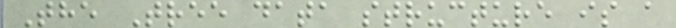The Tree data structure is a
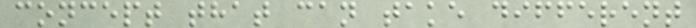concept that can take different
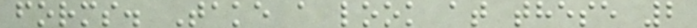forms. Take a look at these 2
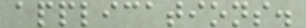applications.
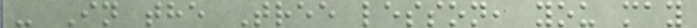- In the Tree lesson, you may
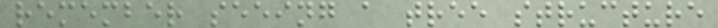remember seeing a tree structure
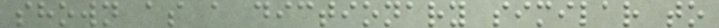shown as a dictionary similar to
